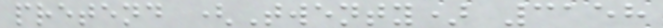pretend (Twenty) 3158
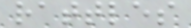rattles
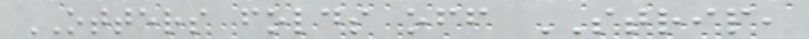OTTERS folds off STRIP,
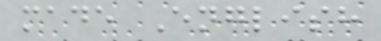made English
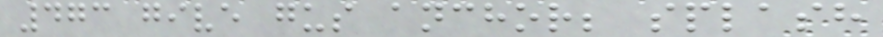473 give gus anchor; splash
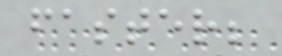faster;
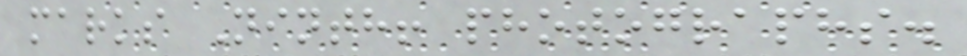marks Ninth! photographs.
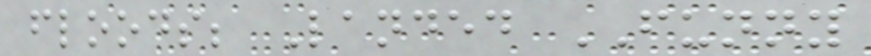floods; Landed FUNNY
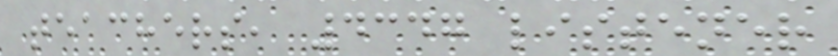teachers, 4347 listener
